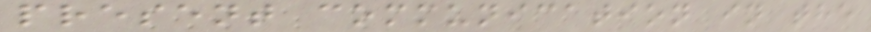present communication in the
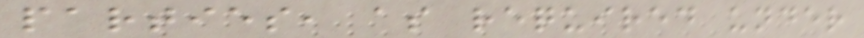parties, as required under
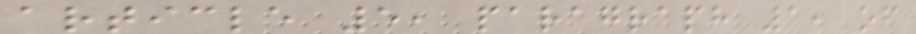article 5, paragraph 1, of
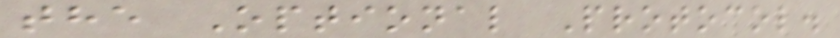the Optional Protocol.
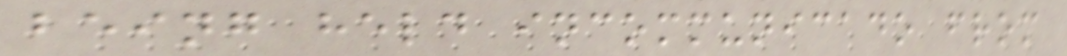being held incommunicado from
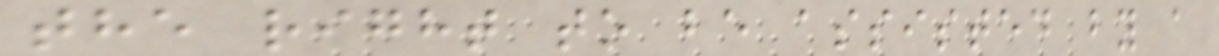the right to be assisted by a
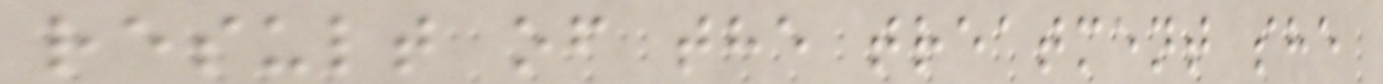result of the treatment she
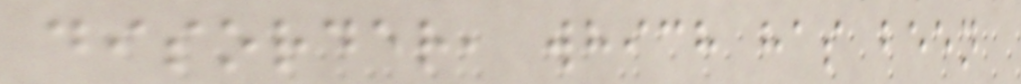disorder, which has been
